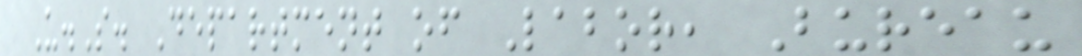U.S. Department of Labor, Bureau
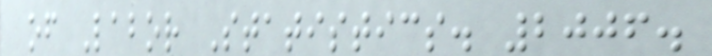of Labor Statistics. 2006.
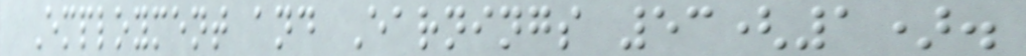Employment and Earnings 53(1).
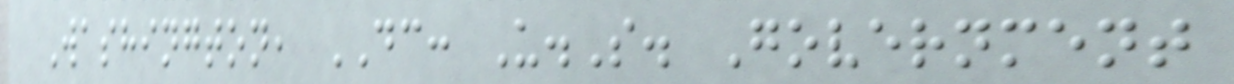Washington, DC: U.S. Government
